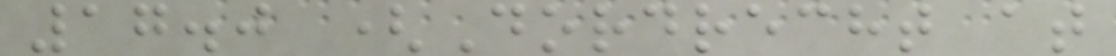17.0 (Dordrecht at
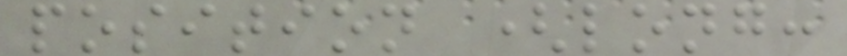position (long:
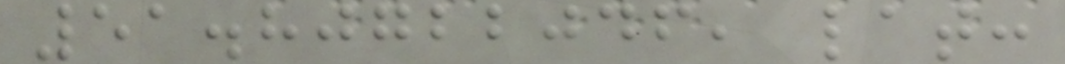51.80722046, lat:
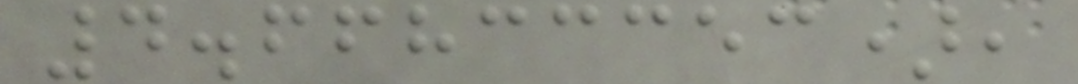4.66833353),
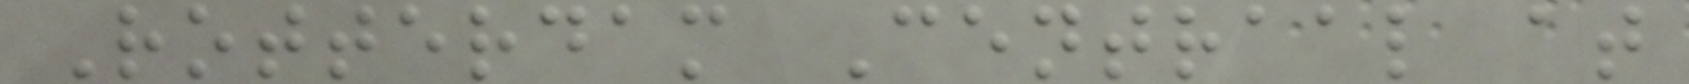Rotterdam Centraal at
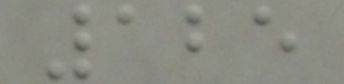125
